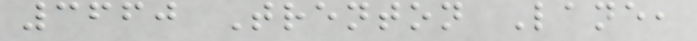3660 Trenton Lane,
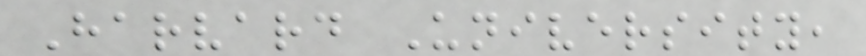Harvard University,
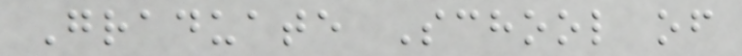Graduate School of
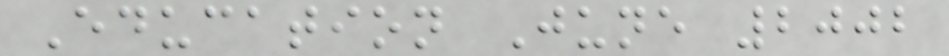Education June 2002
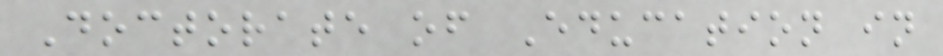Doctorate of Education in
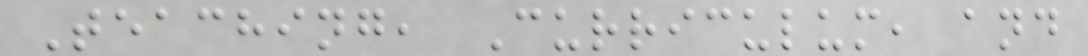Teaching, Curriculum, and
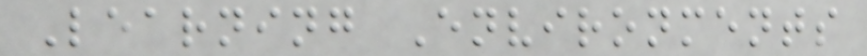Learning Environments
